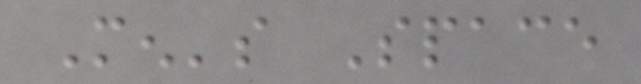Men's Space
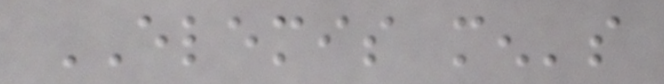ELEMIS men's
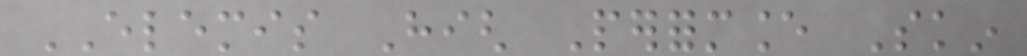ELEMIS High Performance Skin
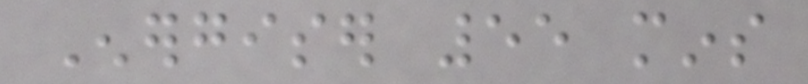Energiser 55 mins
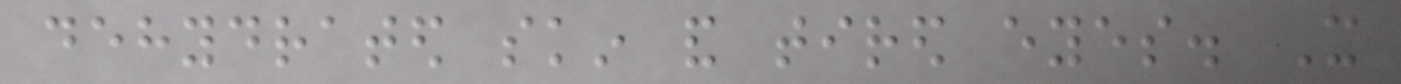dehydrated skin and tired eyes. It
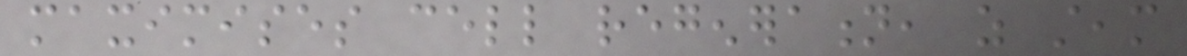maximises cell regeneration, as steam
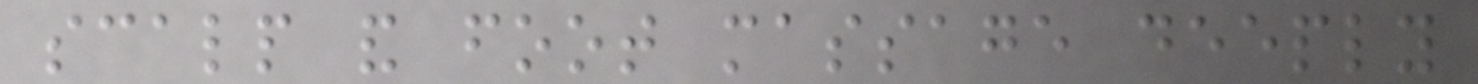scalp and foot massage deeply
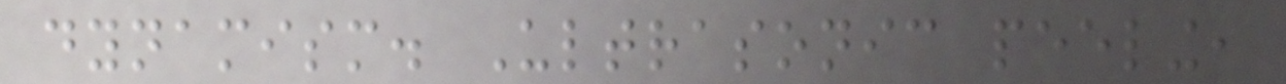dynamism. Ultrasonic peeling,
